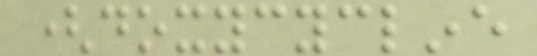(doxycycline
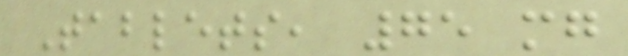Tablets, 75 mg
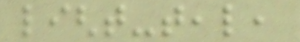light-teal,
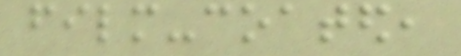film-coated,
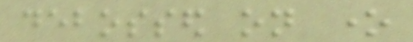debossed on one
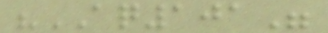"AQ101"
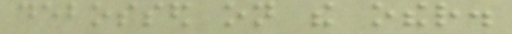debossed on the other.
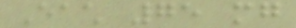Each 75 mg
